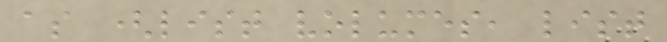as (list volumes, list
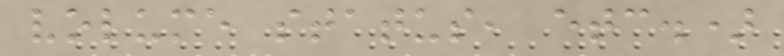volume status, etc.)
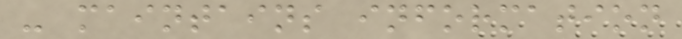- maintains information
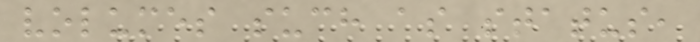volumes such as status,
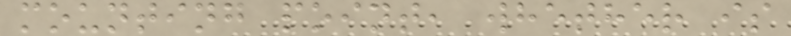mounting point, whether is
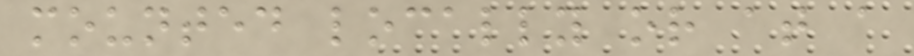mounted locally or at a
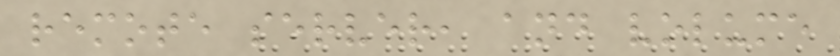remote server, and volume
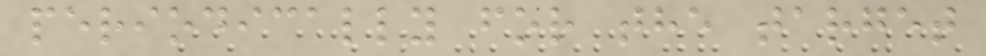periodically for the target
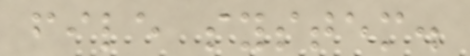file system.
